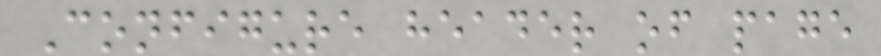Configure header of page
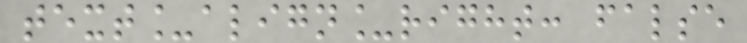text_align_right: false
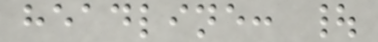headline: |
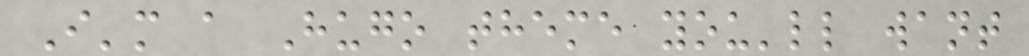I'm a Hugo theme you'll want
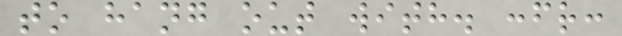to hang out with. :fr:
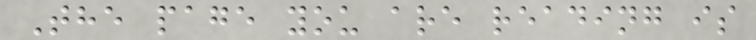The page you are reading is
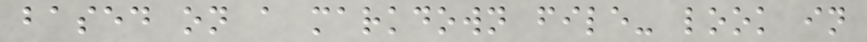based on a markdown file- look in
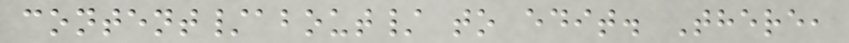content/about/ to edit. There,
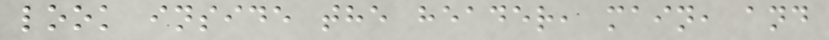look inside the header, main, and
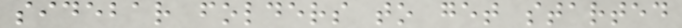sidebar folders to get started
